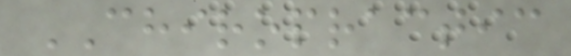CHIROPRACTIC
